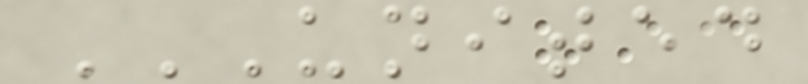UNITED
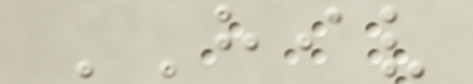HIV
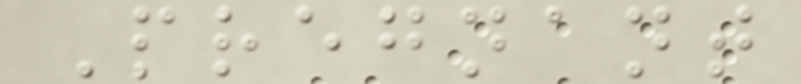Pregnant
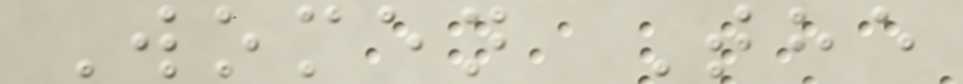Women The
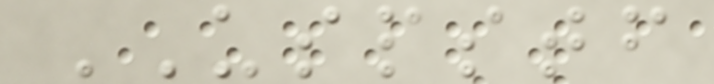USPSTF
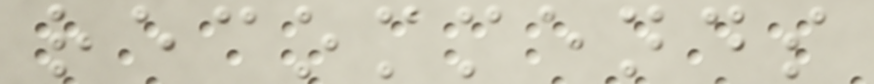recommends
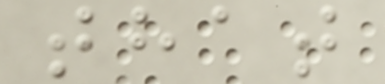that
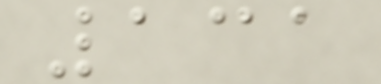131
